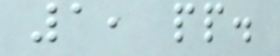1, pp.
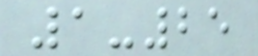1-25
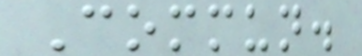Commun.
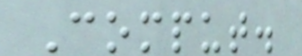Comput.
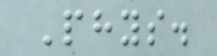Phys.
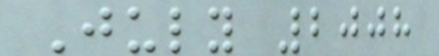July 2008
